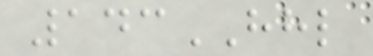143HHL
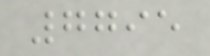7795
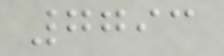7793
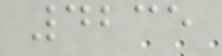4235
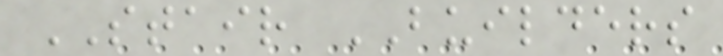STAIR BUILDERS
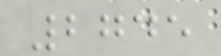2745
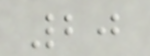20
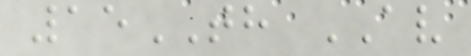15TH AV
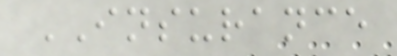INSURANCE
